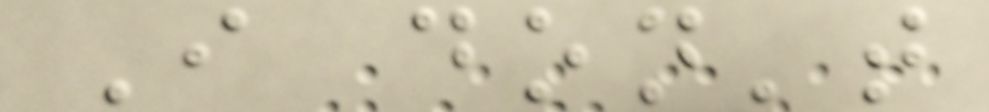I don't
